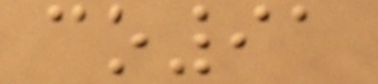co91
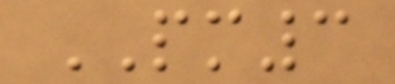PM3
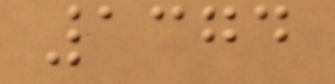1374
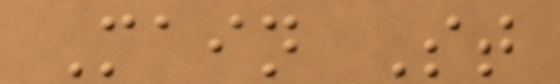Main St
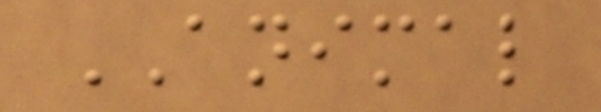ANIMAL
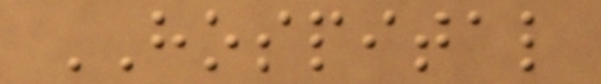HOSPITAL
